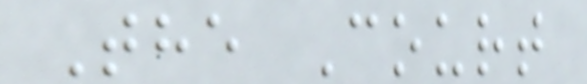The Court
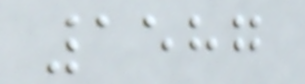1587
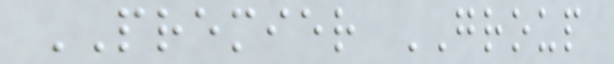PREMIER GROUP
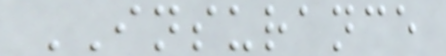INSURANCE
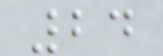24
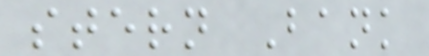stern Bank
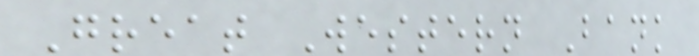Great Western Bank
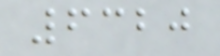6320
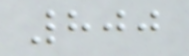800
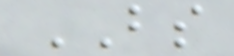BS
